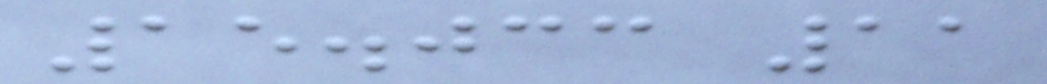15.033 11
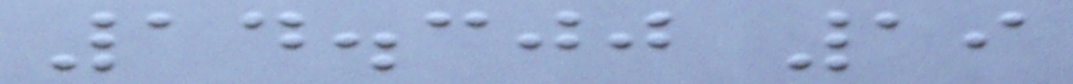14.300 19
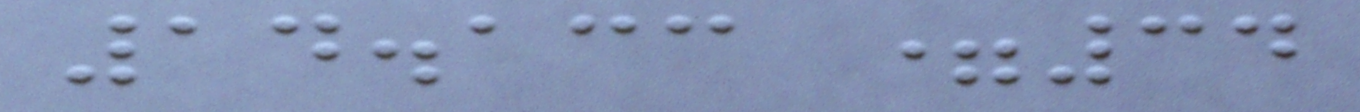14.133 =34
